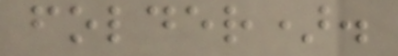folder).
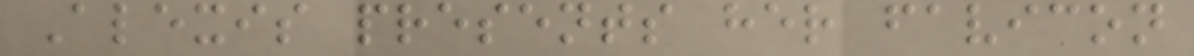Alexis presents her favicon
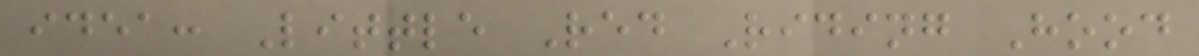idea: Little Red Riding Hood
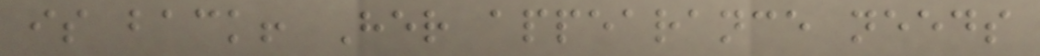is back! Her appearance needs
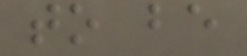to be
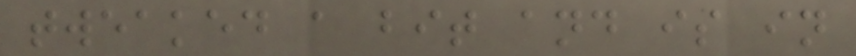tweaked a bit and is in
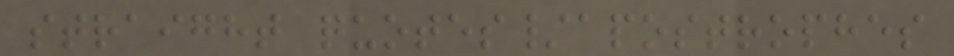straight quotes/apostrophes
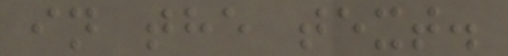in the text.
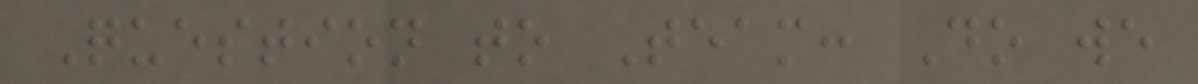Question to Team: Do we
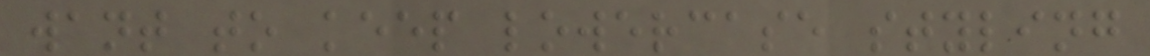want to keep lowercase styling
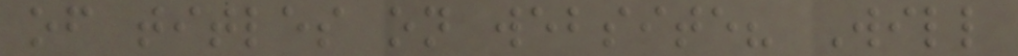of titles on website? Will
